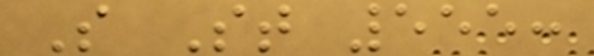S St 555:
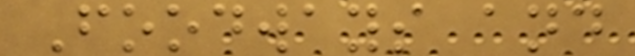Foodways and
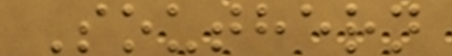Southern
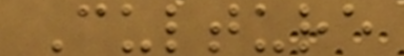Culture
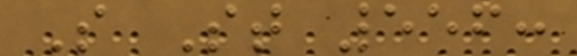S St 556:
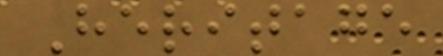Heritage
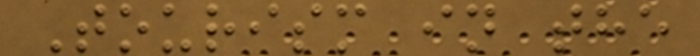Tourism in the
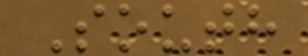South
